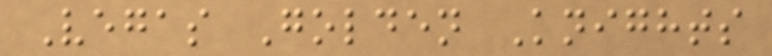Vegas Golden Knights
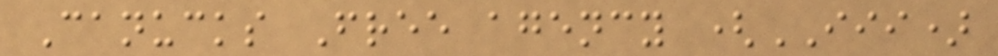Canucks Free agency (III)
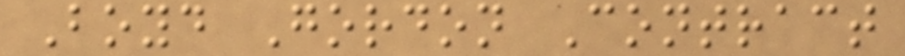Boyd Gordon Contract
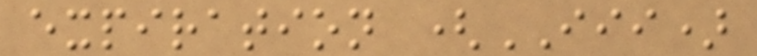expiration (III)
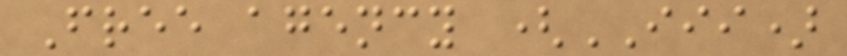Free agency (III)
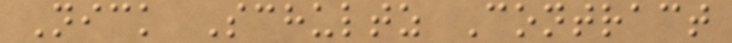Nick Schultz Contract
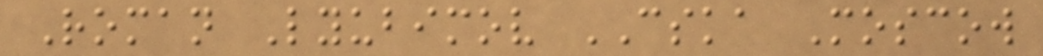Roman Lyubimov CSKA Moscow
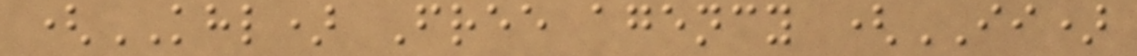(KHL) Free agency (II)
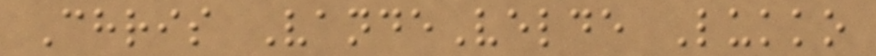Chris VandeVelde Lukko
